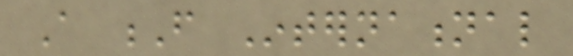A F International
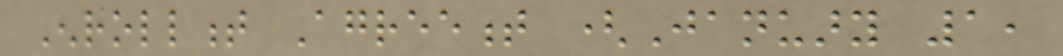Enrollment Agreement (January 1,
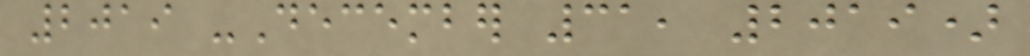2019 -December 31, 2019)
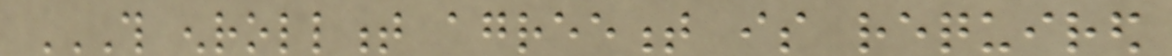THIS ENROLLMENT AGREEMENT IS REQUIRED
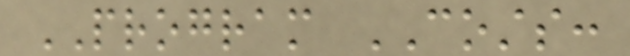PROGRAM COSTS:
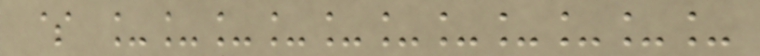$ ___________
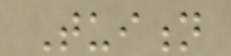Tuition
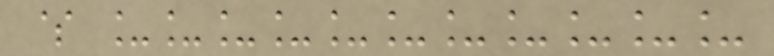$ ___________
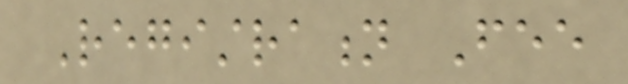Registration Fee
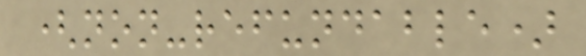(non-refundable)
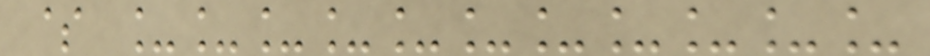$ ___________
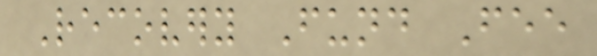Recovery Fund Fee
